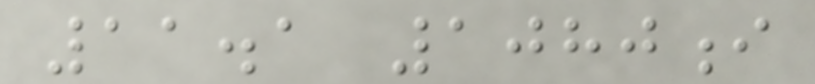11.1 1080i
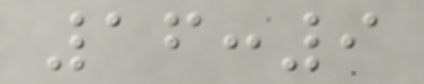16:9
